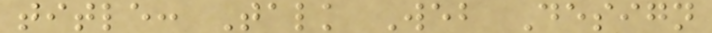title: Talk Web Design
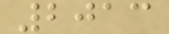2013
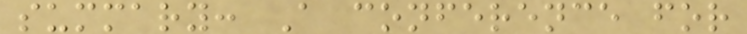summary: A conference for
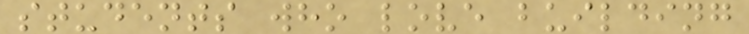students who love building
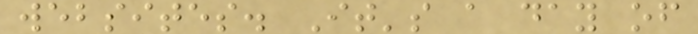websites. It's a day of
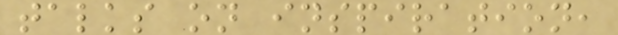talks on inspiration,
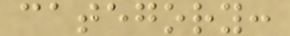category:
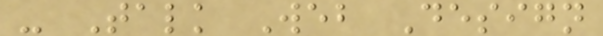- Talk Web Design
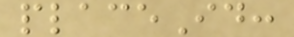placeId:
